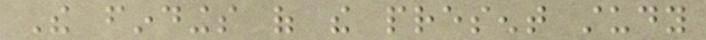The findings of the present study
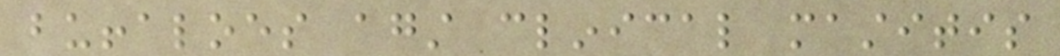buffaloes against clinical mastitis
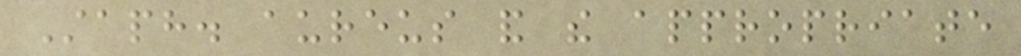Staph. aureus and the appropriate
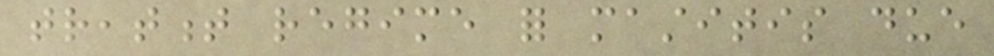treatment regime for mastitis due
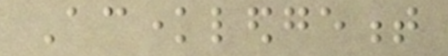Acknowledgement
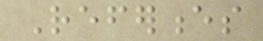References
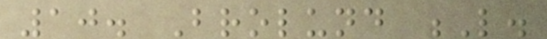10. Brolund L.
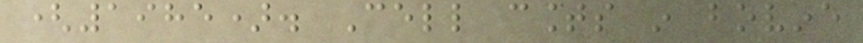(1985). Cell counts in bovine
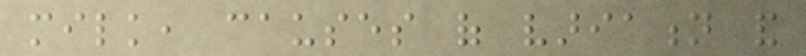milk, causes of variation and
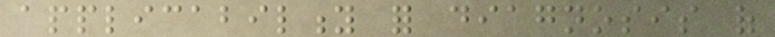applicability for diagnosis of
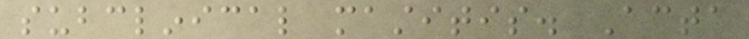subclinical mastitis. Acta
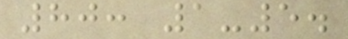80: 1-5.
